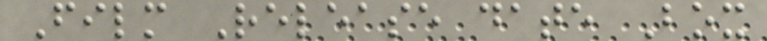Film Release date Box
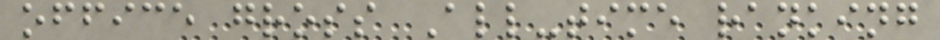office gross All-time ranking
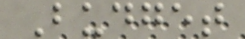Budget
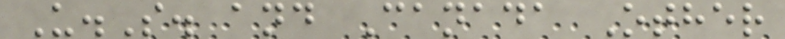U.S. and Canada Other
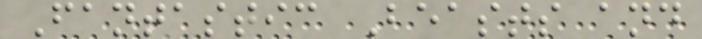Fantastic Beasts and
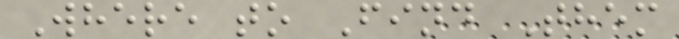Where to Find Them
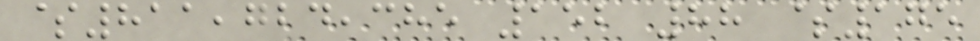$811,724,385 152 88 $175
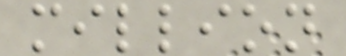million
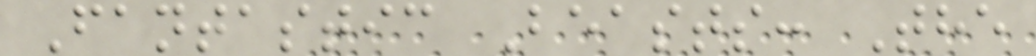Fantastic Beasts: The
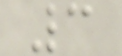3
